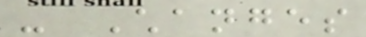- Changes
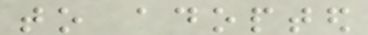to adopted
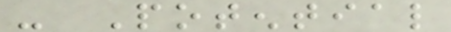- Potential
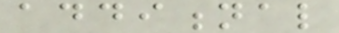additional
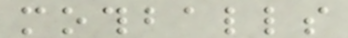mothballs
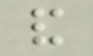and
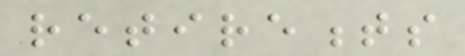retirements
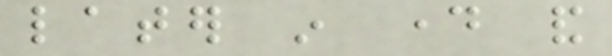later in day and
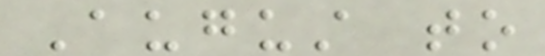August to
